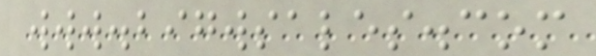www.bigwsales.com
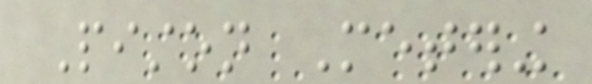Piston Metering
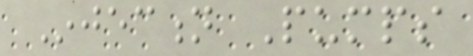Injection Pumps
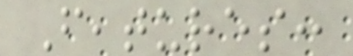Features:
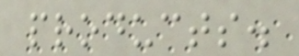products.
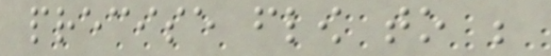precise flow to be
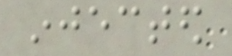injected
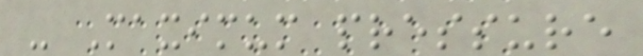- Maximum pressure
